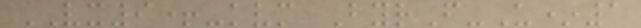VX9+-kvm ByrF-U*1
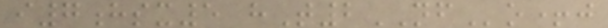i7hsx5 hT2NFo+j
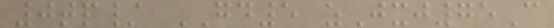0tp/ GD5 zJxj75C
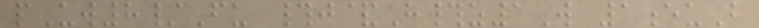pUw8/Fu #j&H#z1W 1euB
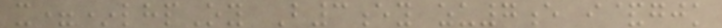x=*lhpOy B3ey zu7e i&gjk
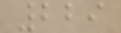229
